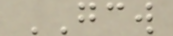GCW
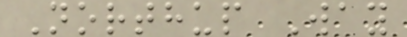Northup Way
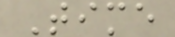Time
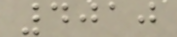4010
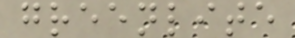greenlite
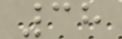38
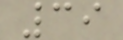39
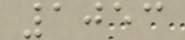1053
